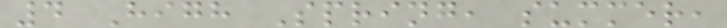4 High Spring, summer,
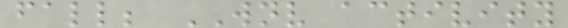fall; WNV activity
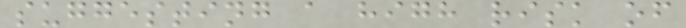suggesting a high risk of
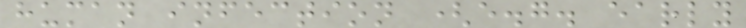human infection (e.g. early
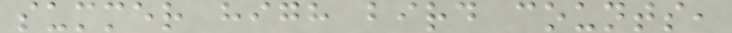summer high bird counts,
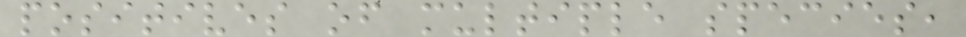positives of multiple species,
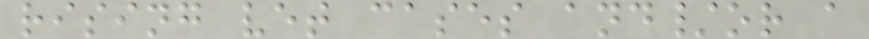rising vet cases and/or a
